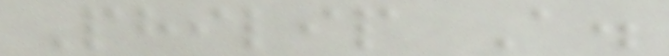Philip A.
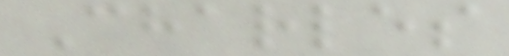Charles
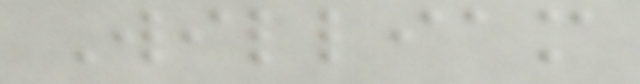William
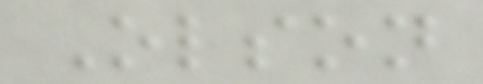Olson
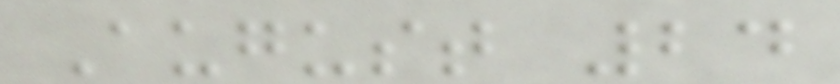August 24
